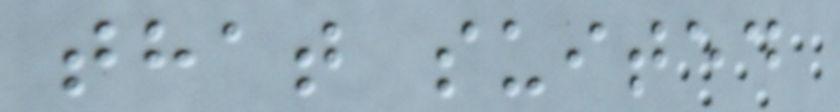that suited
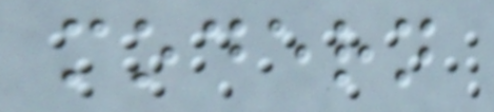modern
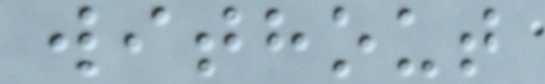without
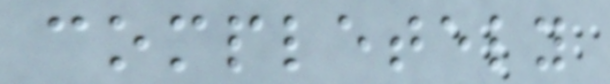completely
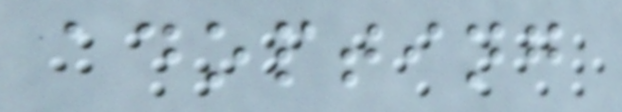adopting
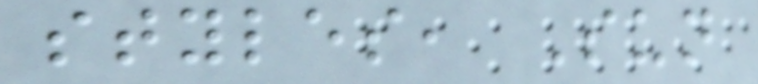styles, Sun
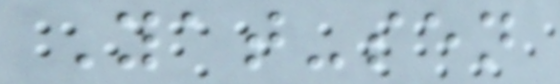Yat-sen
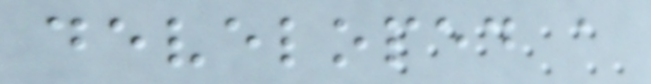developed a
